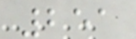251
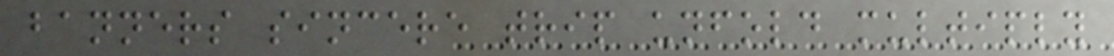banners sincere trip unfold multiply
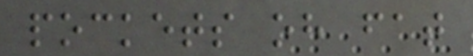pockets oh fat
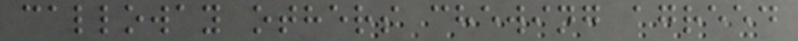calloway others chewing agreed
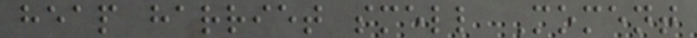heap harriet smell Moment
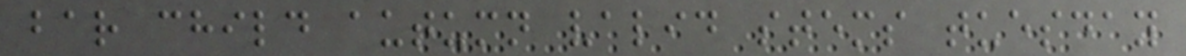bar child autumn valid stems tuesday
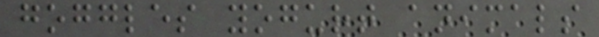goggles yogurt animals
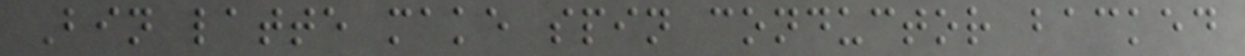Bin latte make spin conductor backed
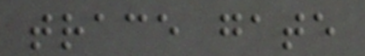trace gate
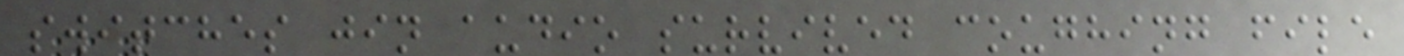switches jin audio survived coughing file
